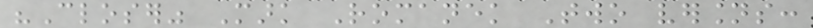"Closer" Mark Romanek Two versions:
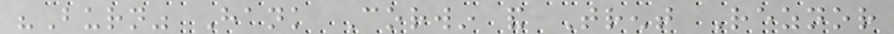"Burn" Hank Corwin and Trent Reznor
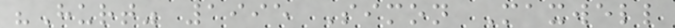"Hurt" 1995 Simon Maxwell
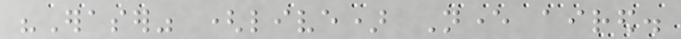"Eraser" (live) Never aired.
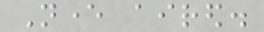Never aired.
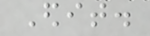Edit.
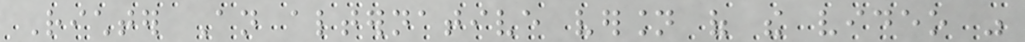Richter An alternative version of the video was
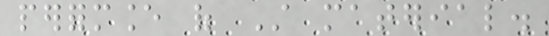performance of Still material.
